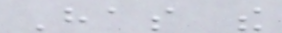Has the
